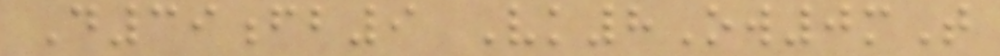D39fb9 Vk8Ow0mT
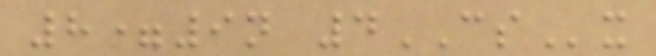8=9n 4CSx
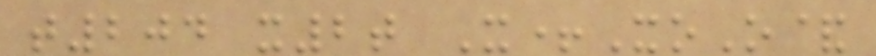t204 x2t X+XoO&
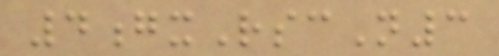4gxRscN3
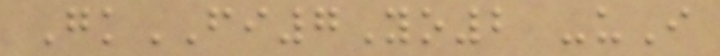GkFI7Yo2 -uI
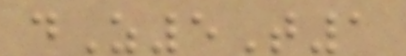dZ5T1
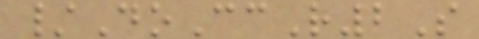/DoCcR2S
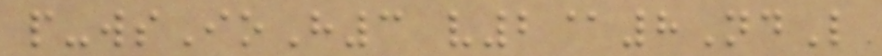p-wsIoH3 v2@8NdL
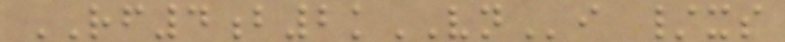RF4b2kVNi /xs
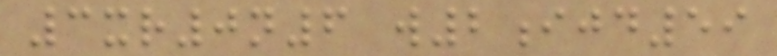3xr0n6 w2ijd59
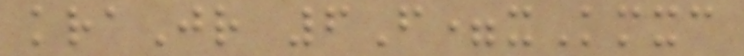kraJr 6F=xKmxc
